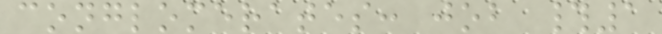conglomerates: job #1
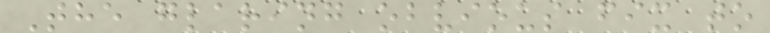The glaring obvious fix to
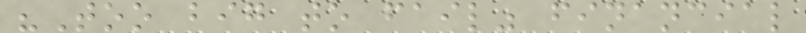"Too big to fail" financial
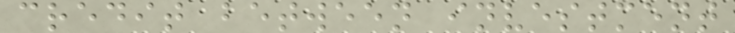credit between investment
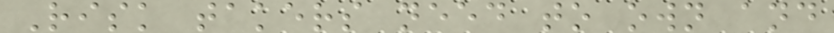Risk takers need to own and
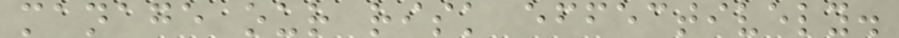manage our risk effectively.
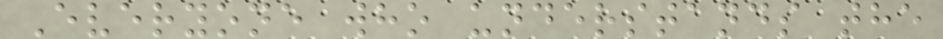Everyone who understands the
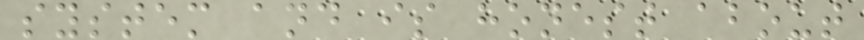system and is honest about
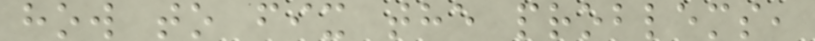how to fix the problems,
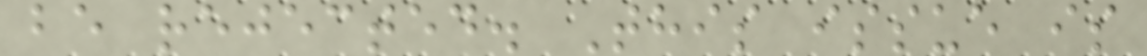be rejected. This issue is
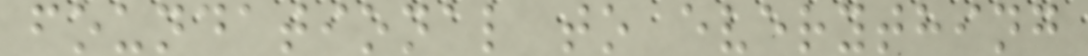foundational to everything
